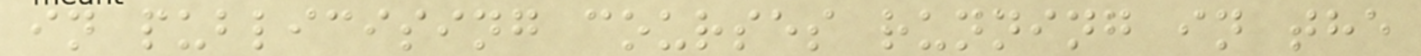in publicising courses running in the
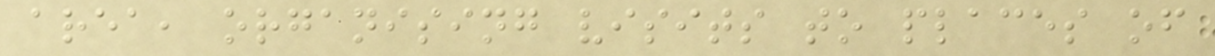area, organising visits to places of
